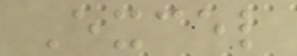Excel
